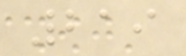219
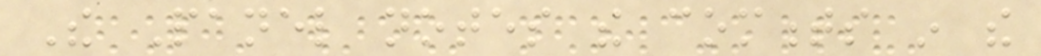The Panel notes the comments in the
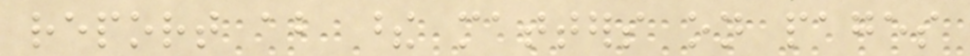report about these matters on pages
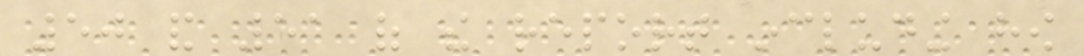50 and 51 of the report including how
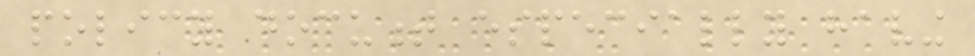policy document especially having
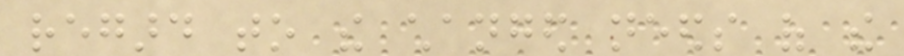regard to the changed needs of the
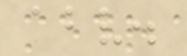above.
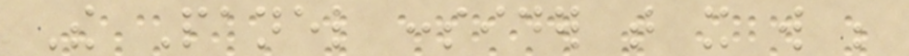The Panel consider that it will be
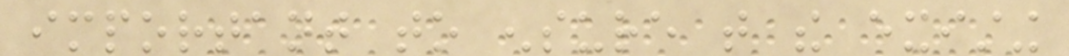important to ensure that the existing
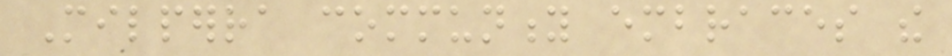Milperra community embraces the
